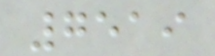7519
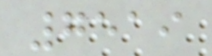7519
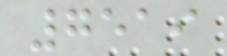7519
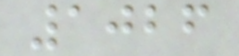1026
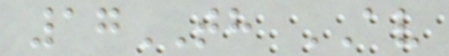17TH AV
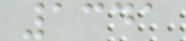1341
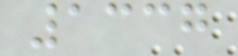1337
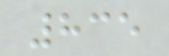835
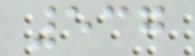537
